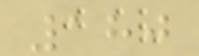180
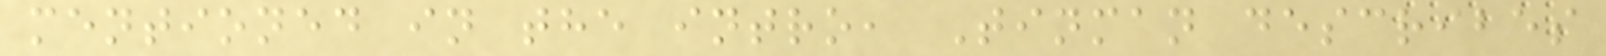mentioned in the intro, Tinman describes
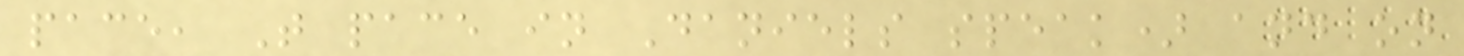pace, T pace in Daniels speak) and on
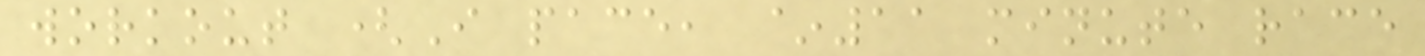workout (I pace, ~11 minute race
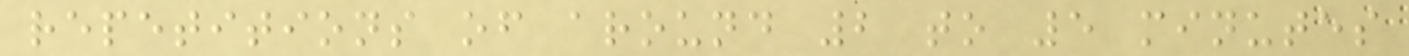repetitions of around 2 to 5 minutes
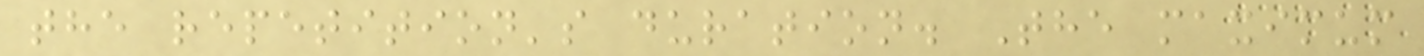the repetition's duration. The maximum
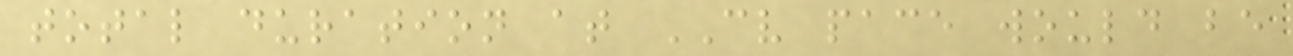total duration at CV pace would be
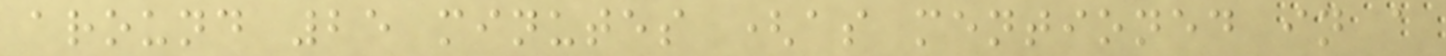around 25 minutes (as mentioned in a
